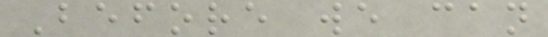Before we can
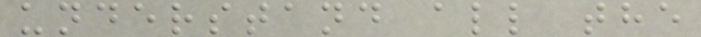understand all the
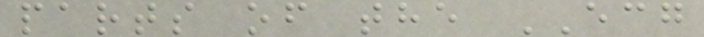parts of the ECG
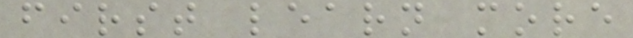first learn more
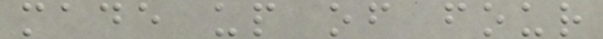made up of four
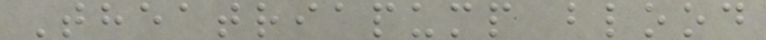Theatriapump blood
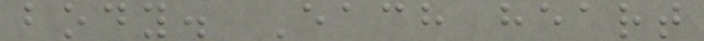body. Each heart
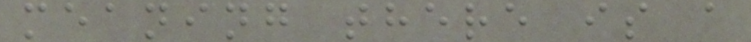meaning there is a
